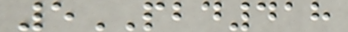5PBD418
